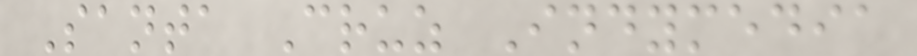Santa Cruz Indymedia
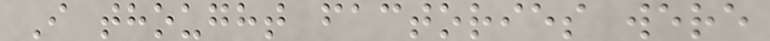I thought factories were
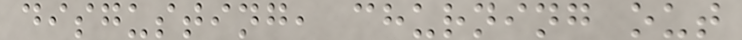disgusting, churning out
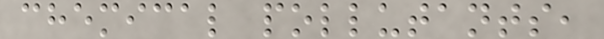chemical pollutants,
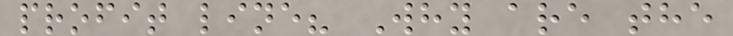profit line? Why are the
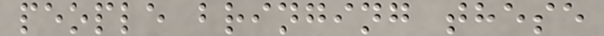people bringing these
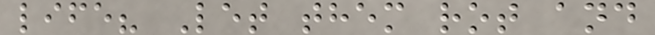life? Let them rot and
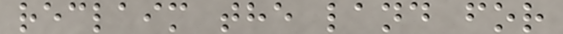reclaim the land for
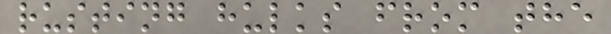rusting hulks from the
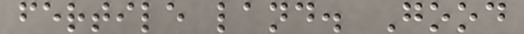fertile land. Good
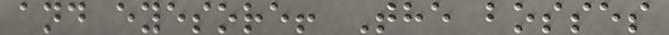and eyesore! The bosses
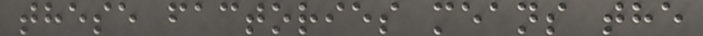these factories means the
